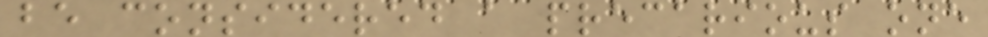be considered a precarious one
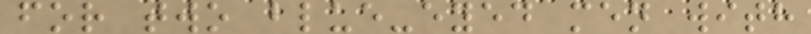for two blue-eyed men with
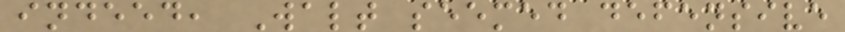indeed, Walt seemed defensive
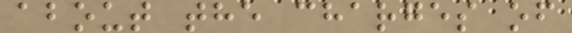about the charges of
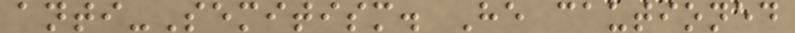anti-Semitism. He cautioned
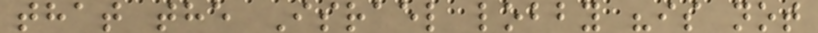that the Israel lobby "is not
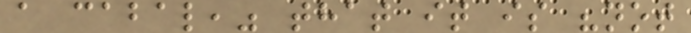a cabal," that it is "not
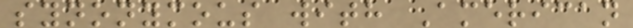synonymous with American
